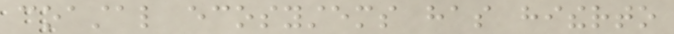coastal ecosystems has hitherto
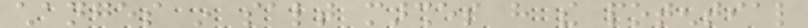changes in salt marshes have the potential
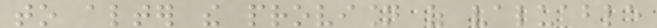to alter the provision of valuable
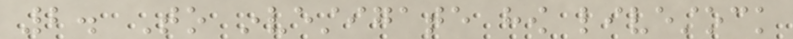2. To investigate how livestock
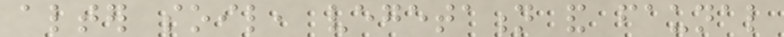alter soil, vegetation and faunal
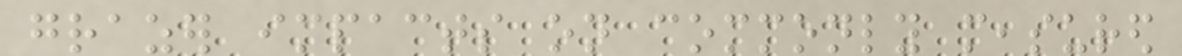grazer impacts on commonly measured
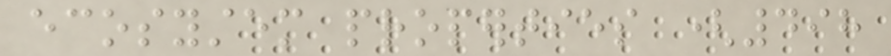ecosystem properties (498
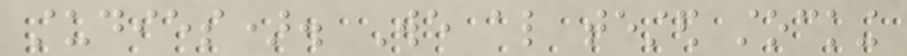studies). We also tested stocking
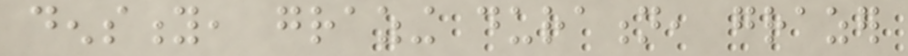density, grazing duration, grazer
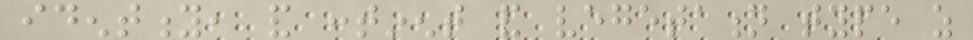identity, and continent and vegetation type as
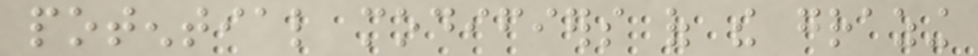potential modifiers of the grazing
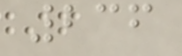236
